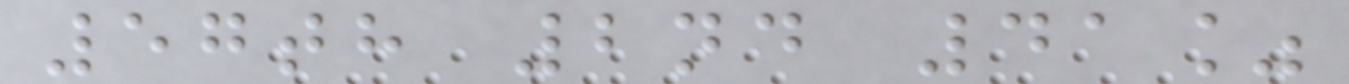57th 2nd 41%
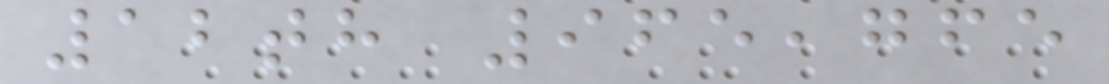12th 965,765
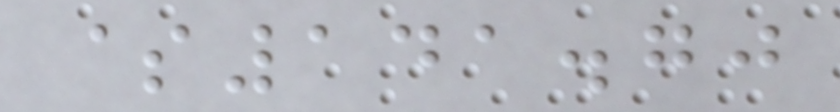$141.70
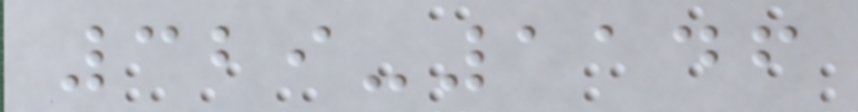329-1146
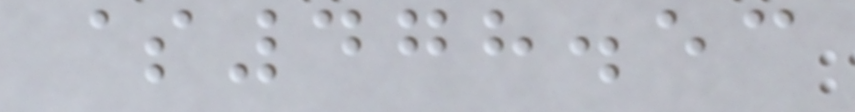$478.53
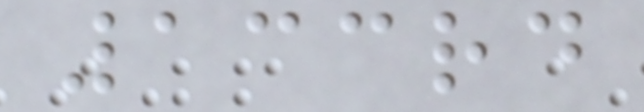133rd
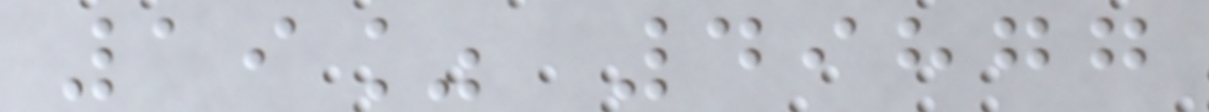19% 49877
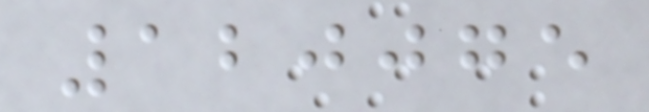120075
